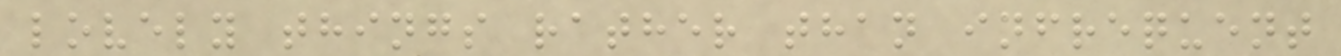lovely things rather than infrequent
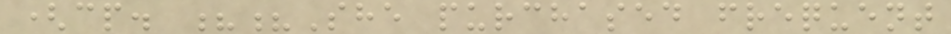(cp. ??She purchased frequent
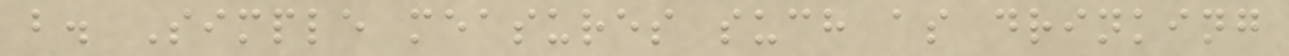b. Simple measures such as drinking
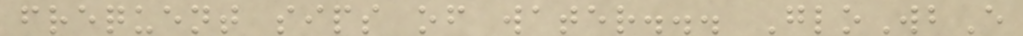frequent sips of water... GloWbE
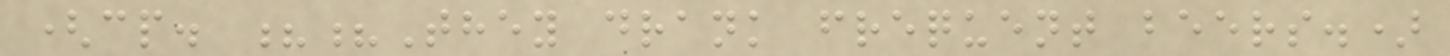(cp. ??They drank frequent beers.)
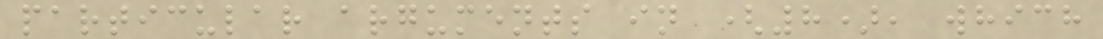particular arguments in (8), which
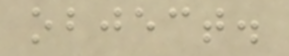object.
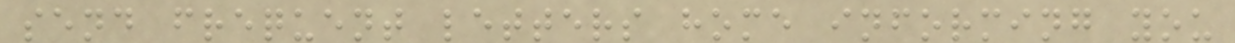send frequent letters home informing you
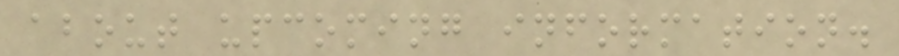about upcoming information.
